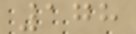178
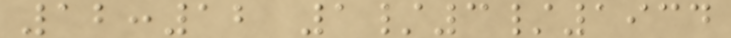12:12 1/3/1934
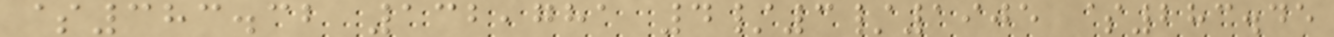$383.32 132,781 4/3/1905 $283.45
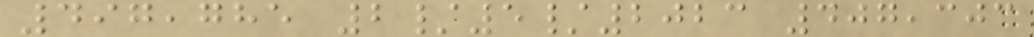497,785 2/5/2023 407,303
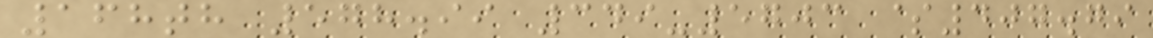168th 578.99 349-5703 $407.79
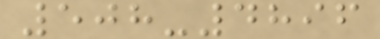508-4896
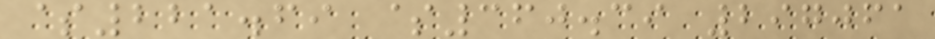$221.69 $360.39 297061
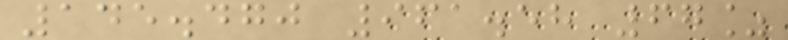145.470 961.58 67%
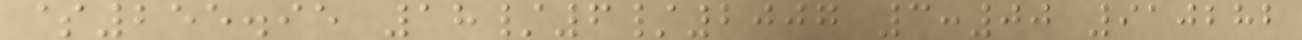$255.95 18/6/2007 3:00 910282
